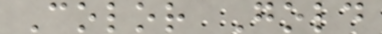Color Gold
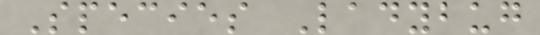Species Ladybug
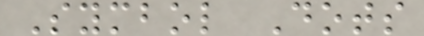Symbol Dots
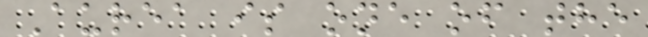Aurea is one of the
